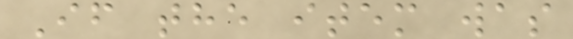If the item was
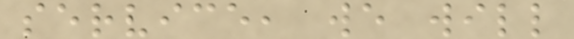service, we will
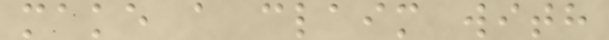make a claim with
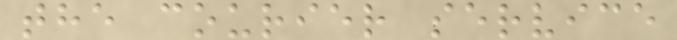the courier service
